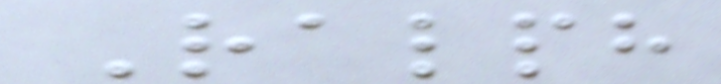Ralph
